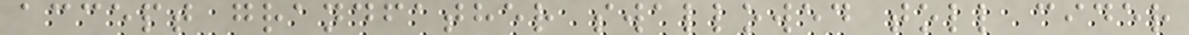accept grandfather swallowed toll cider
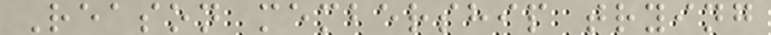Reason membership trying
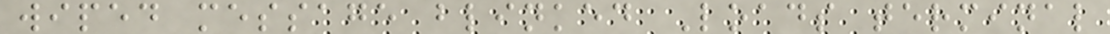wiped message blinked Loads terminal
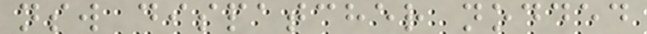nsw dispatcher nodded
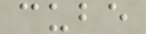cube
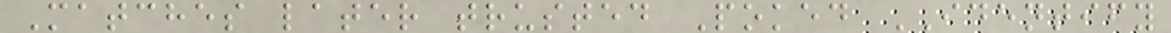Matches later trusted Poked IDENTIFY
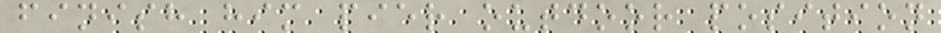finish him pier outdoor position
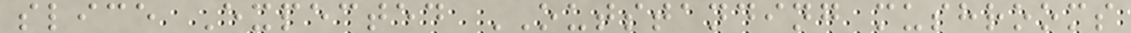slice Expected OUTSTANDING mushrooms
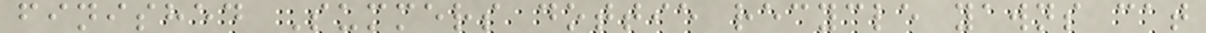finished Summers dottie recycle yawns cat
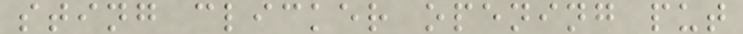sting clicker opening put
